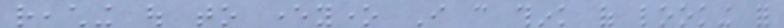reaching out to everyone I can think of looking for
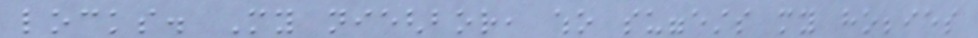locks. My nieghbor, who suggests my hobbies
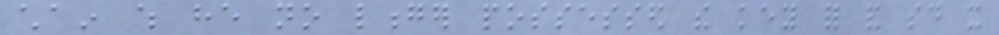chain which he no longer possessed the key for and said it
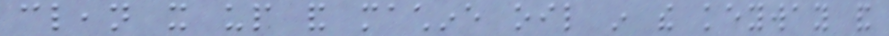clean it up and machine oil in the keyway and
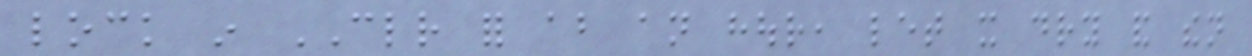lock in CLR for about an hour, let it dry and then
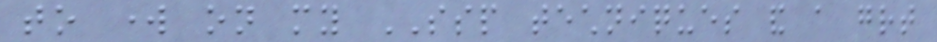to work on my SSP techniques and a great
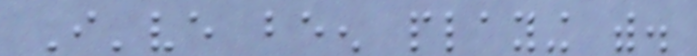I've been playing with.
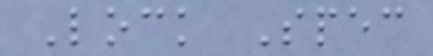Lock Spec
